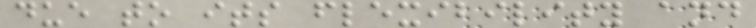due to its flexibility and
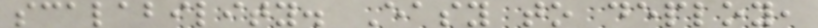scalability. Easy to deploy,
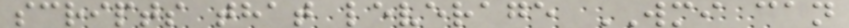scripts that leverage WMI can
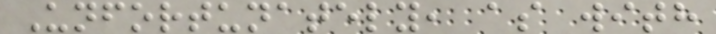Unfortunately, as with
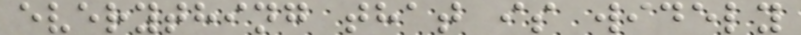everything that is widely
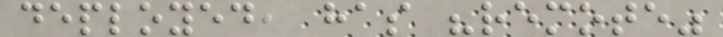deployed, has "remote"
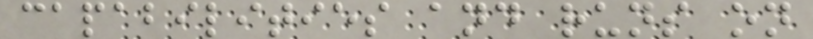capabilities and runs on
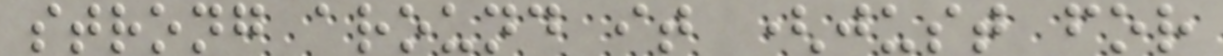strong around it (just for
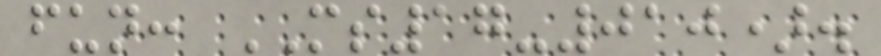fun: MS17-010).
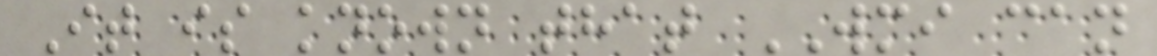It is known that WMI can
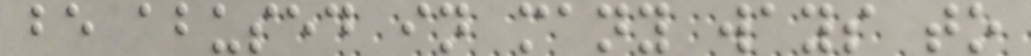be abused in many ways to
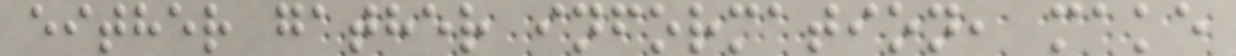either gather information, make
